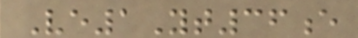Ve1Yt36e
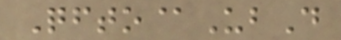Qfto@UbD
